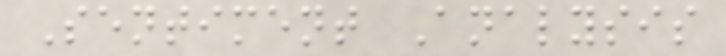Sentiment Analysis
